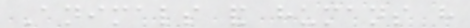Animals and humans have
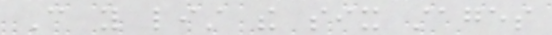Can you list the six stages
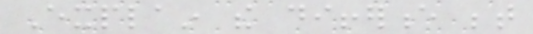Explain the difference between
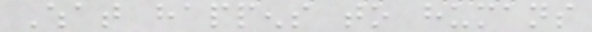What happens to humans
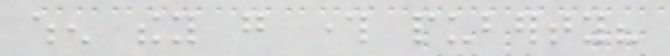when they go through puberty?
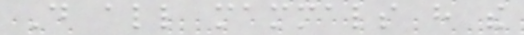Do all mammals have the
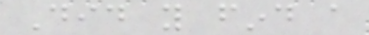Did you find a
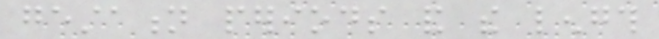gestation periods and the length
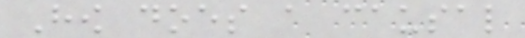How does a causal
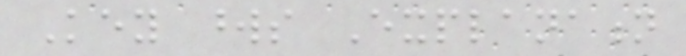Key words Explanation
